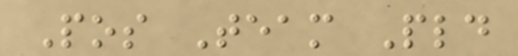Pos Team Pld
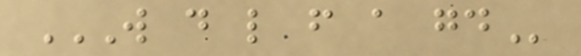W D L F A GD
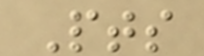Pts
